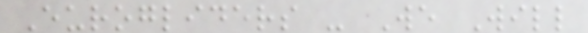Eurogliders - We Will
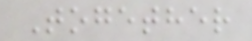Together
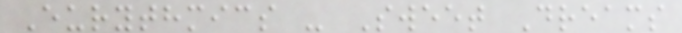Eurythmics - Sweet Dreams
